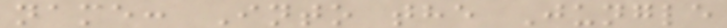name: Into the Jungle
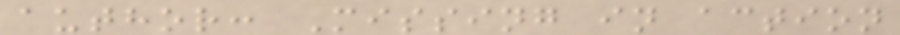author: Missing in action
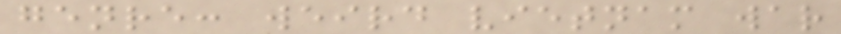genre: weird vietnam war
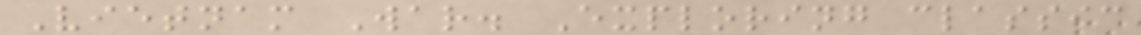Vietnam War. Exploring classic
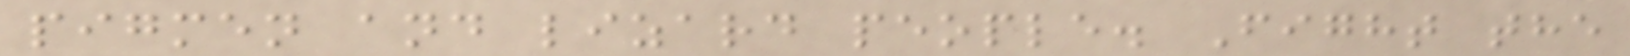pigmen and lizard people. Fight the
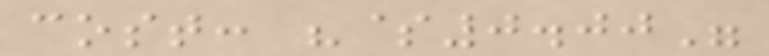cost: "$0.00"
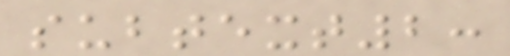subtext2:
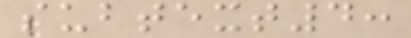subtext4:
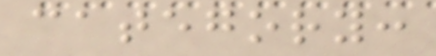category:
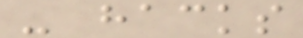- hacks
